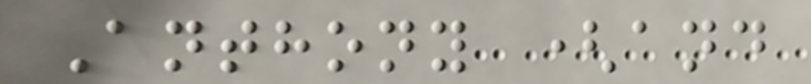Anthony (and
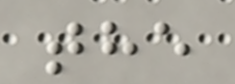the
